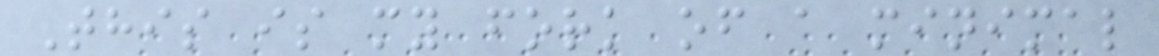This is my fork of a minimal
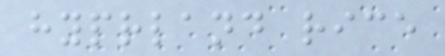hyprland rice
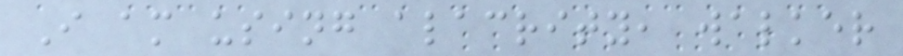I am using alacrity, walker
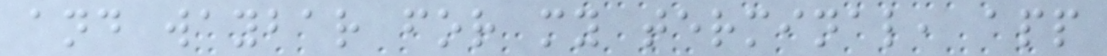and waybar for my terminal, app
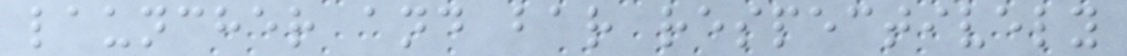launcher and bar respectively
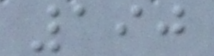190
